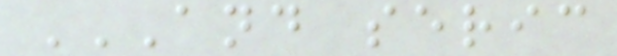AND SERIC
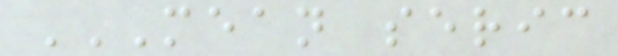MEAN SERIC
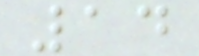14
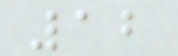12
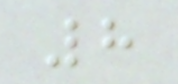8
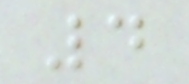4
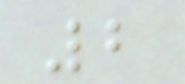2
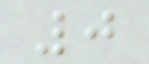0
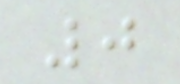0
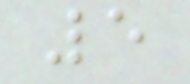5
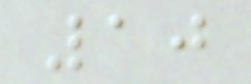10
